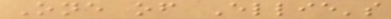One of Ellie's
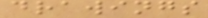drawings
